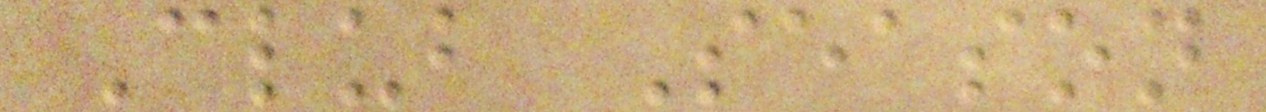Club Season
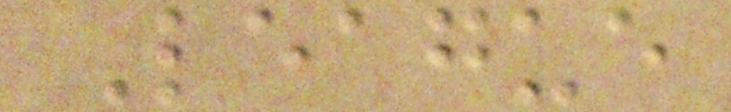League
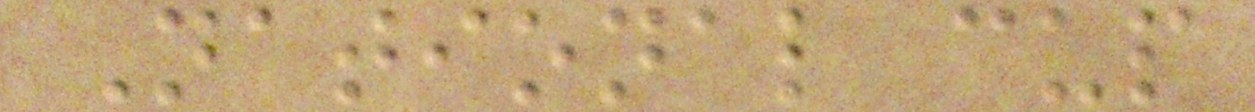National cup
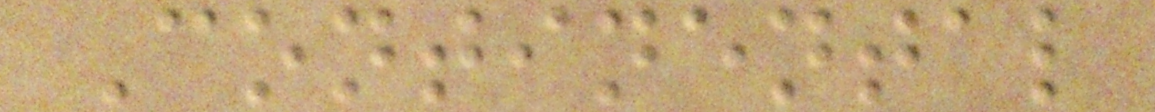Continental
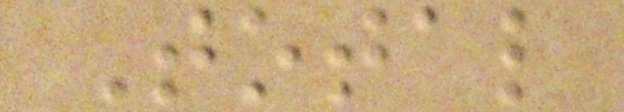Total
